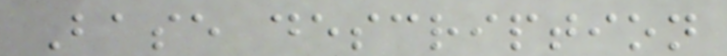Base description
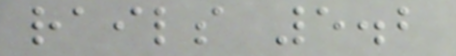rails 5.2
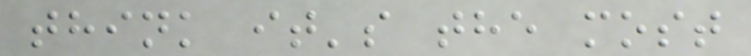think it's the most
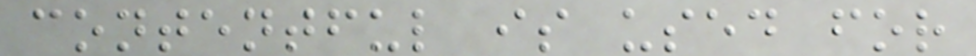contentful is used for
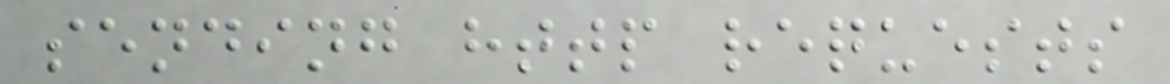sending http requests
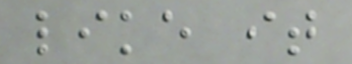like it
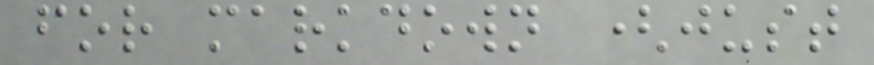for markdown (just
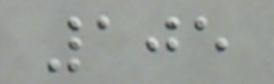105
